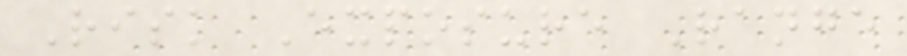Risk Exposure Range
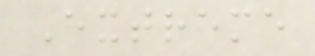Extreme
